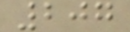207
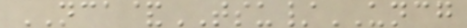NCA&TSU/UNCG
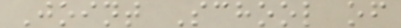Joint School of
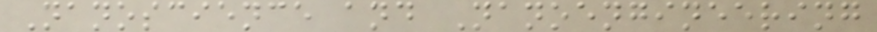Nanoscience and Nanoengineering
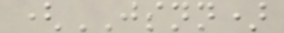(JSNN)
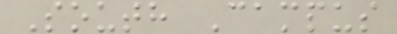South Campus
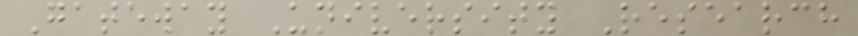Gateway University Research
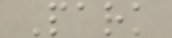Park
